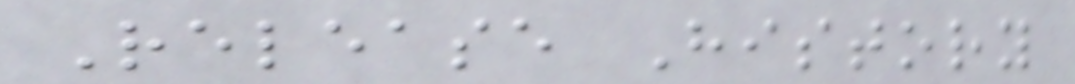Release History
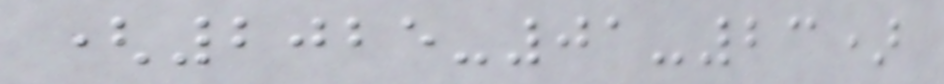(2025-01-23)
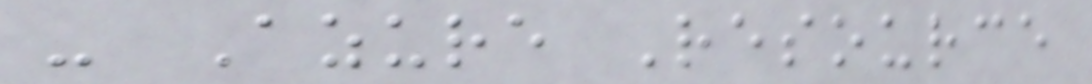- Azure Resource
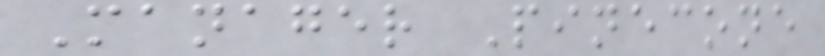Manager Pinecone
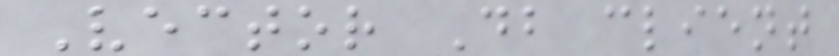Vector Db client
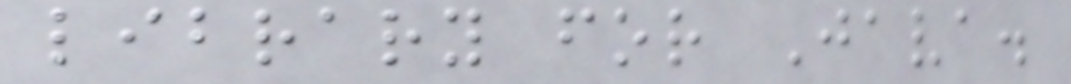library for Java.
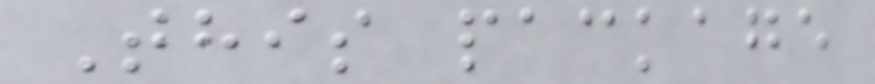This package
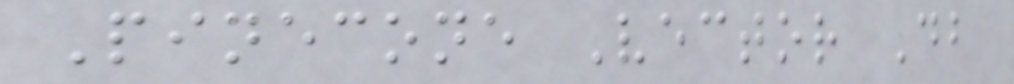Pinecone Vector Db
